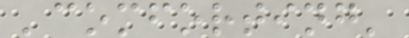'comforting'
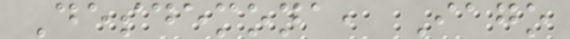Desdemona, Iago
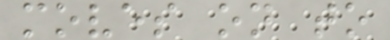moves on to
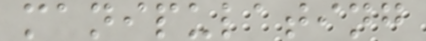manipulating
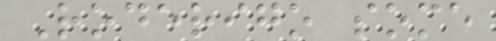Roderigo some
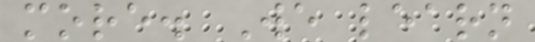more. We learn
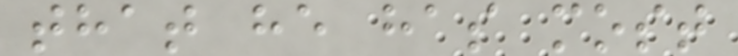that he has most
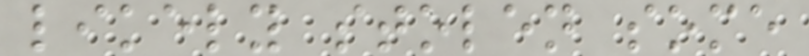likely stolen some
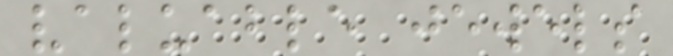valuable jewels
